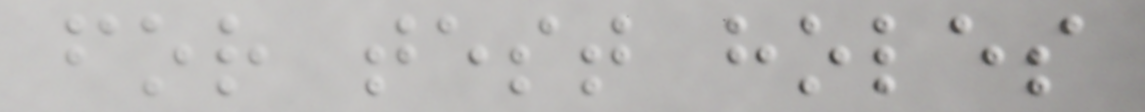for test holes
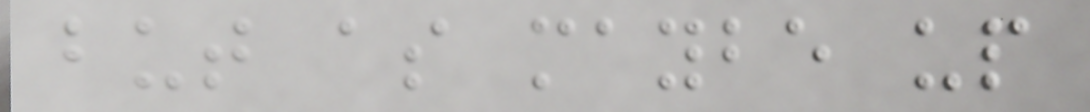but as maybe up
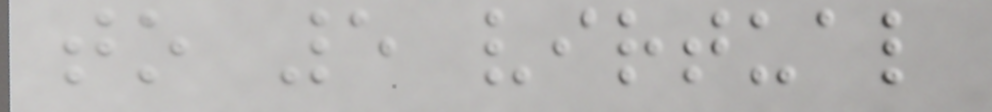to 5 virtual
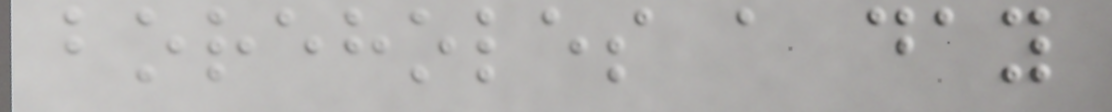boreholes a day
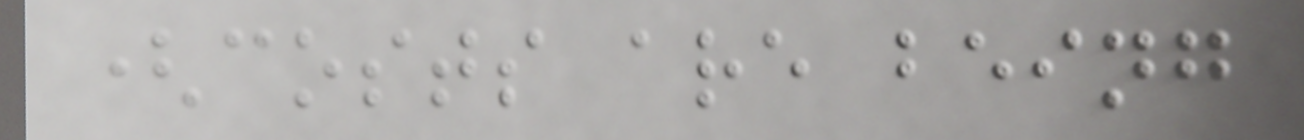(costs are being
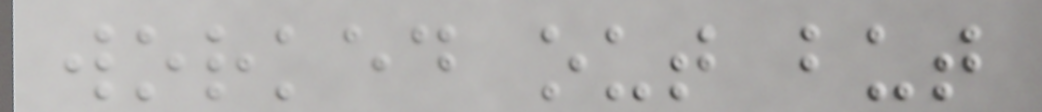worked out but
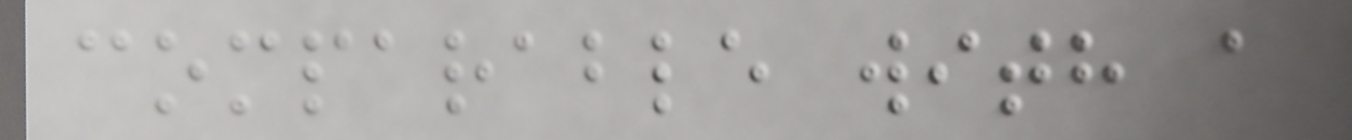comparable with a
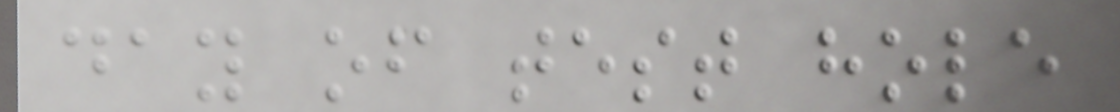day of test hole
